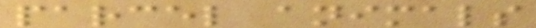parcel animals
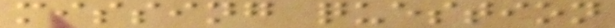missing question
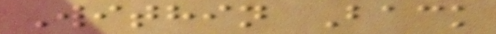Within Back
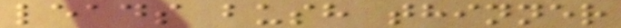leads bush thinner
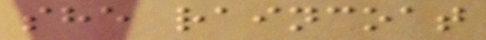she raincoat
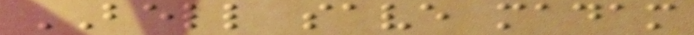BELL save madam
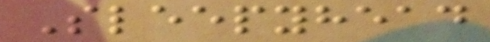Sleepyhead
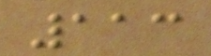113
